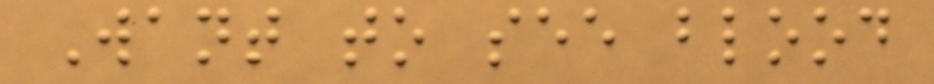Want to see blood
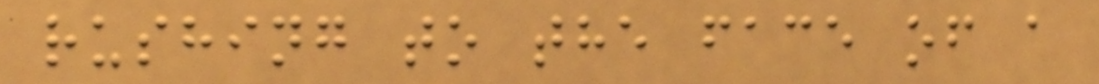rushing to the face of a
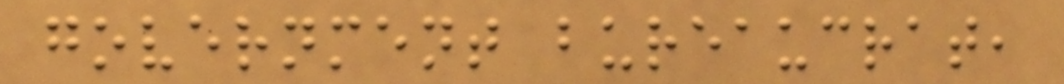government bureaucrat,
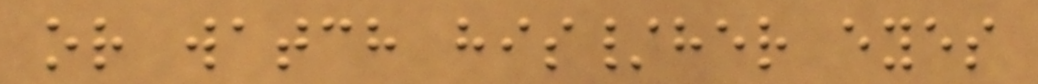or watch his/her eyes
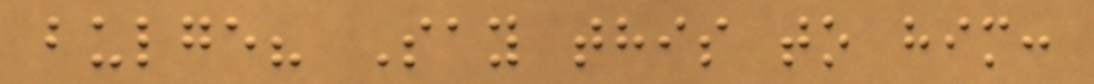bulge? Say this to him:
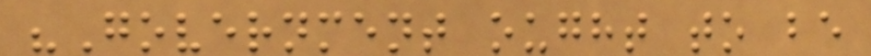"Government ought to be
